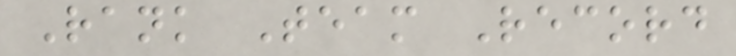Rank Team Record
